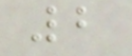2
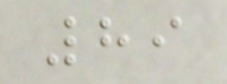89
